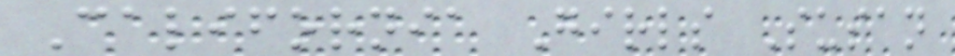California Girls Susan
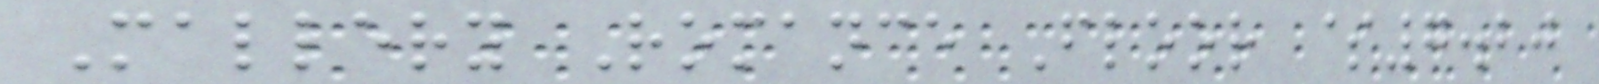Mallery Romance Floor $7.20
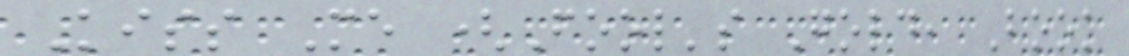Kiss Me (Fool's Gold, Book
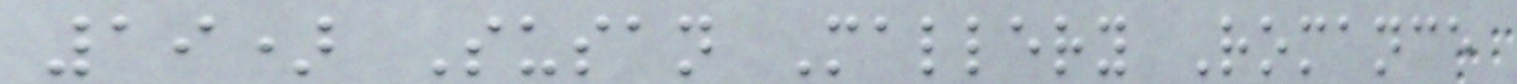19) Susan Mallery Romance
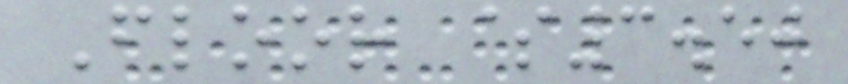Floor $3.50
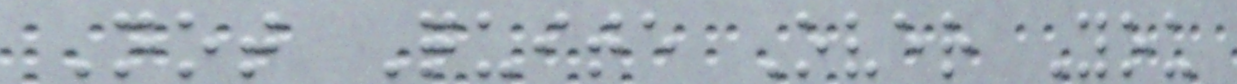Not Quite Over You
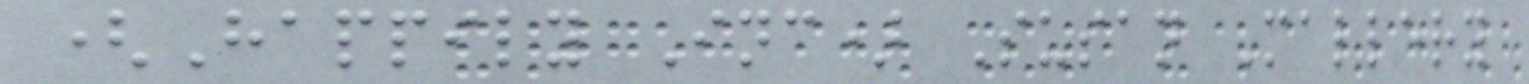(Happily Inc) Susan Mallery
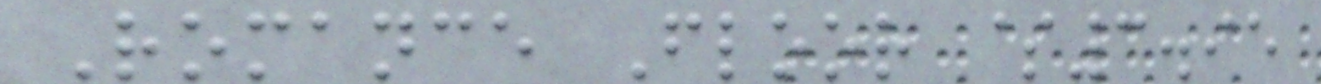Romance Floor $3.95
